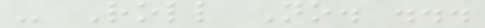- Roll No. ...
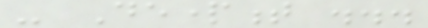- Department ...
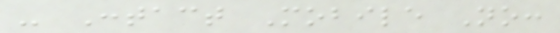- Contact Mobile No:
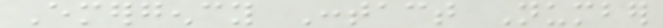Emergency Contact Number
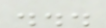...
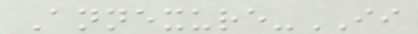Annexure-II
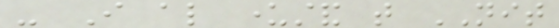- I also understand that NIT
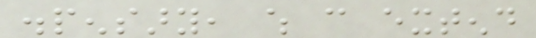dispensary, which can extend
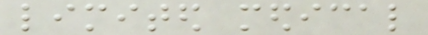limited medical
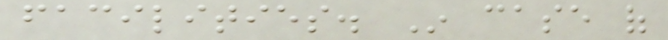facilities. In case of
